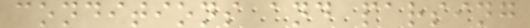conditions and parsing
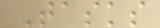Tasks
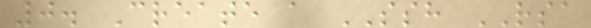0. Create a SSH RSA
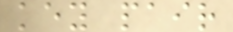key pair
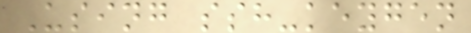Using ssh-keygen
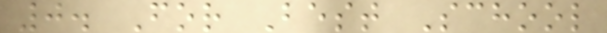0. For Best School
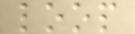loop
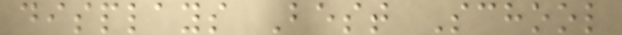displays Best School
